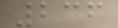236
